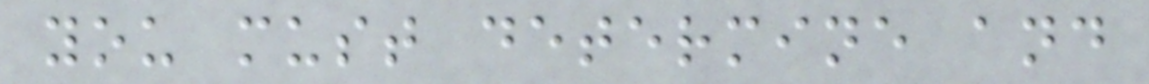you must determine and
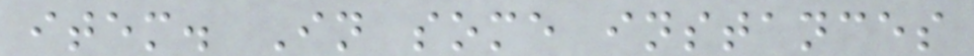item. In some instances
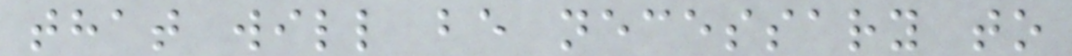that will be necessary to
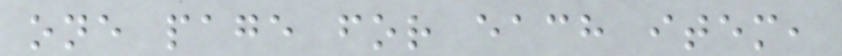one page for each item,
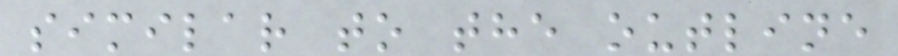similar to the outline
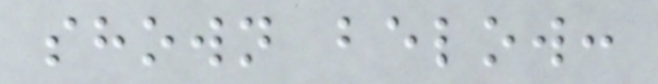shown below:
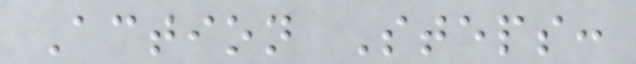Action Steps:
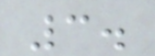3.
